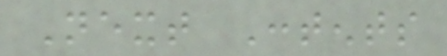Next Contents
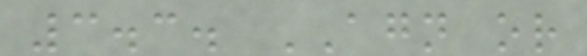3.3. AGN or
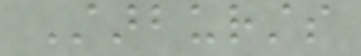Starbursts
